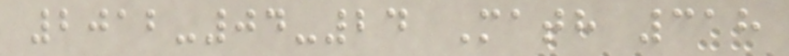2012-04-24 Math 318
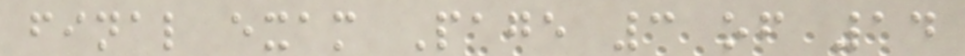final exam Page 3 of 14
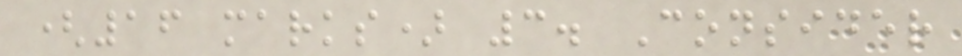(16 marks) 3. Consider
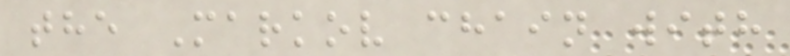the Markov chain with
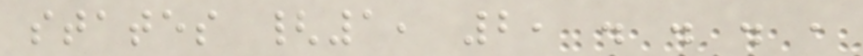states {1, 2, . . . ,
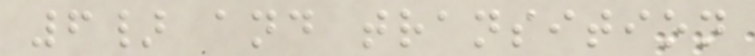6} and transition
